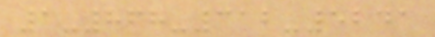1-868-312-5241
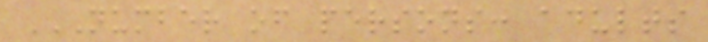NUMBER OF PERSONS: ADULTS
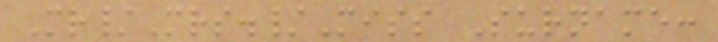Mr/Mrs./Miss Surname:
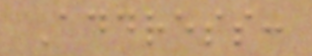Address:
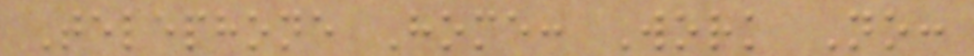Telephone Home: Work No:
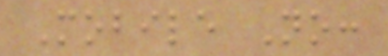Mobile No:
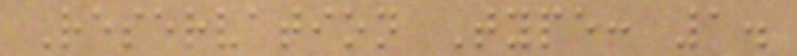Reservation Type: 1.
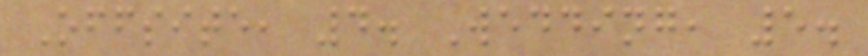Offsite, 4. Wedding, 5.
